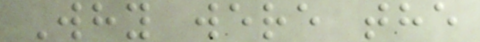Why were the
